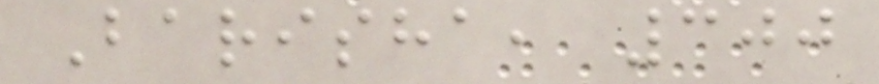Barisha, 300
